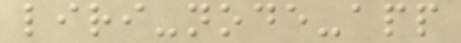liri-node-app
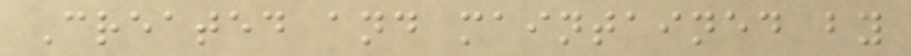Created and maintained by
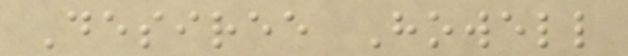Desiree Howell
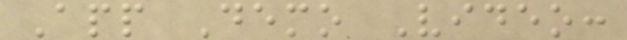App Demo Video:
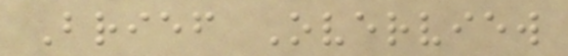Brief Overview
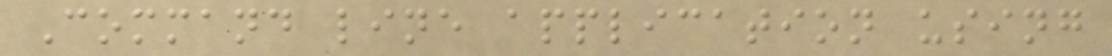Command line application using
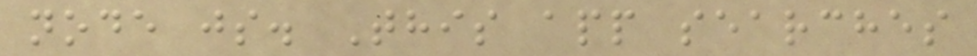node js. This app searches
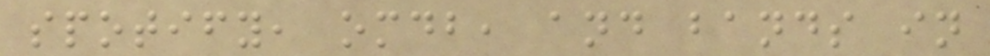spotify, omdb, and bands in
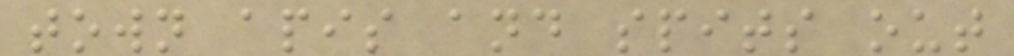town apis and spits out
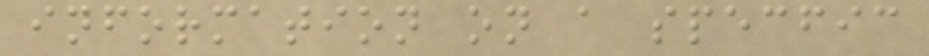information on a specfic
